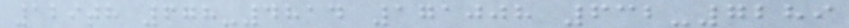129th 678-4814 171008 632-7289
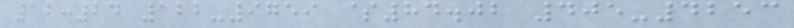12:24 122-9759 $84.02 405-4253
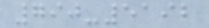790-5192
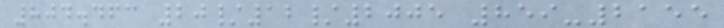804.463 20/12/2005 859-2155
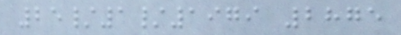25/1/1979 2875
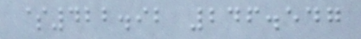$422.92 246.547
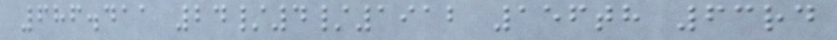686.411 24/4/1912 156th 63rd
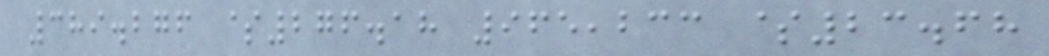389.276 $276.18 965,233 $23.68
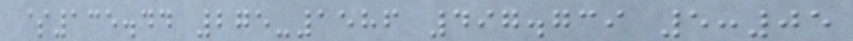$135.44 275-1586 497.739 5:05
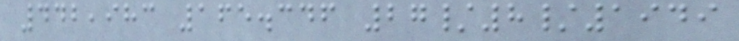442,983 165.346 27/8/1949
